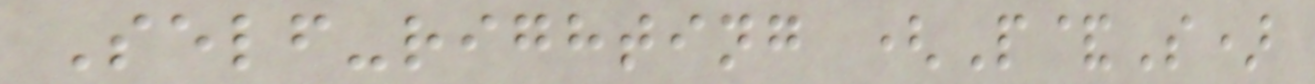Self-righting (P&S)
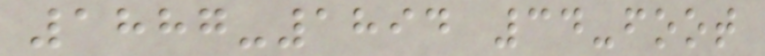1887-1894 34-foot
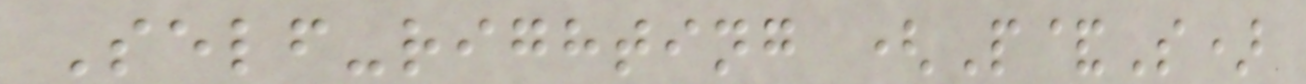Self-righting (P&S)
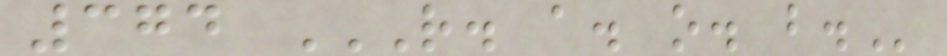374 R. A. O. B.
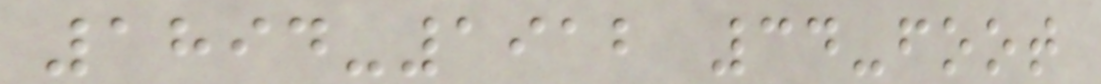1894-1912 34-foot
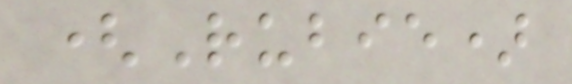(Rubie)
